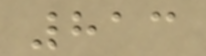813
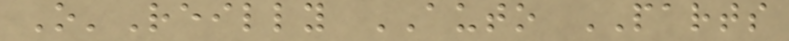O'Reilly AUTO PARTS
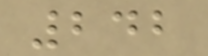242
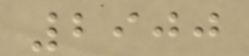2900
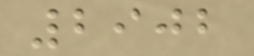2902
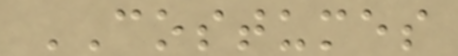COSTUMES
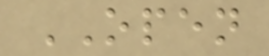OPEN
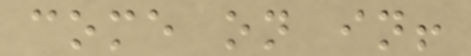come on in!
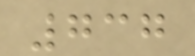737
